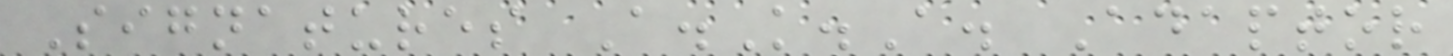Signatures A.K.A. Adaptor
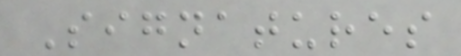Signatures
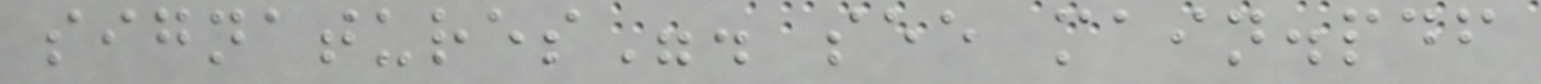signatures". see main.pdf
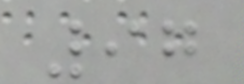97
